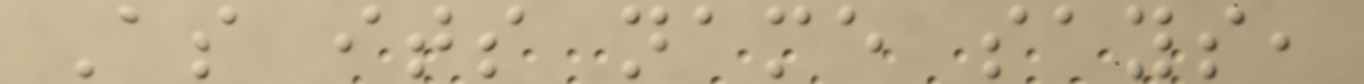As its name says,
